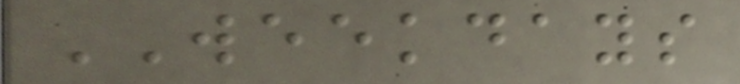WEEKDAYS
